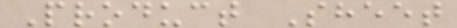Product Sheet
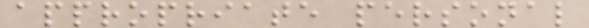appropriate personal
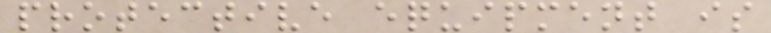protective equipment is
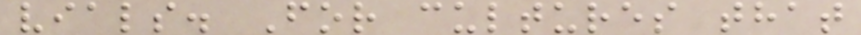vials. For cultures that
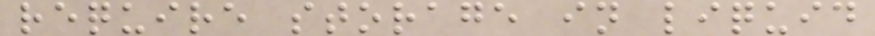require storage in liquid
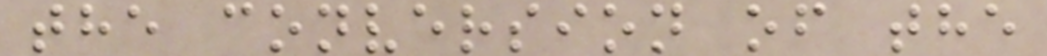the conversion of the
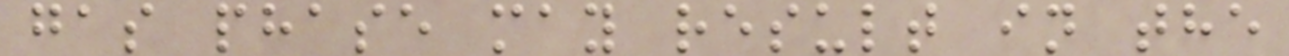gas phase may result in the
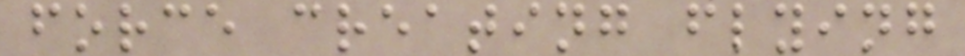force creating flying
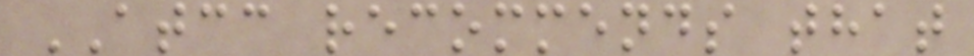ATCC recommends that
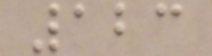123
